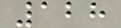128
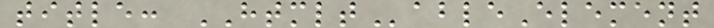title: HTMLTableElement
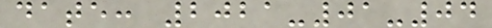date: 2021-01-04
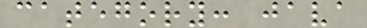category: java
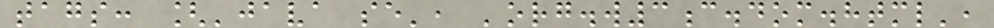tags: ['java se', 'org.w3c.dom.html',
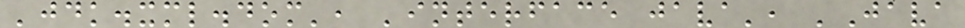'jdk.xml.dom', 'interface java', 'Java
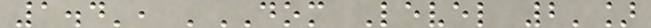1.4', 'DOM Level 2']
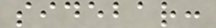sidebar:
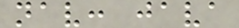nav: java
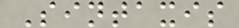Sintaxis
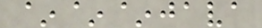~~~java
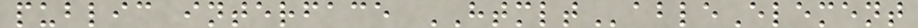public interface HTMLTableElement
